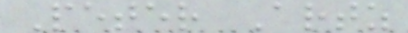Peter Artz
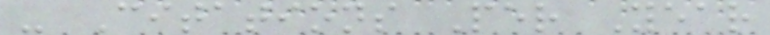- Citations Per Year
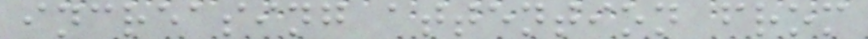increasing attention from
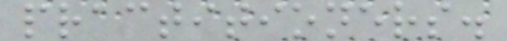practitioners.
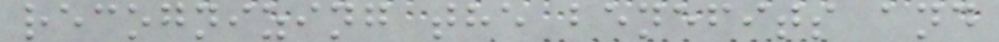recognizing the benefits and
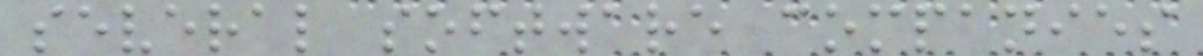several software companies
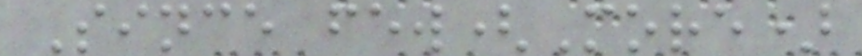Since few(More)
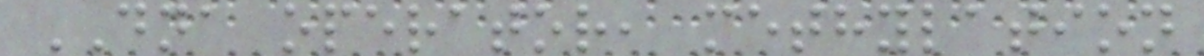DNA operator, methylation
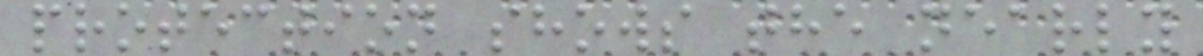protection shows the nearly
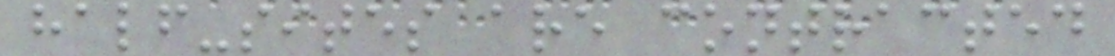half-sites are contracted
